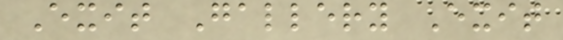Exit Gallery Exit
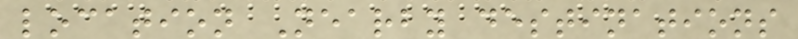location Nearby destinations
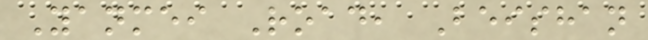Yanmei Road, Beishan
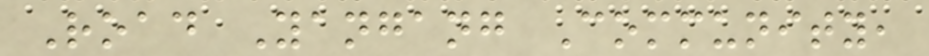Road Yangang Community,
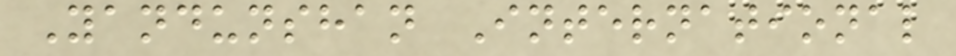Yandunshan International
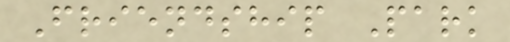Friendship Park
